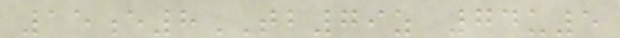15e8TB79z 74u5
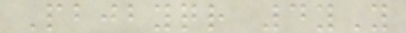Pbjbyqr 4yY
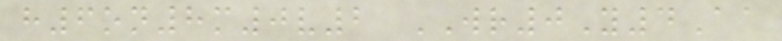h6on8m0v2 WR0Y4Aa
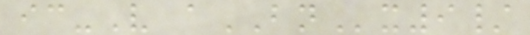ic-V aBNx9/
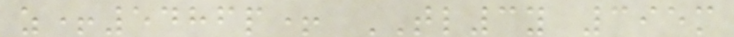z+5486p+ TL3y 395m
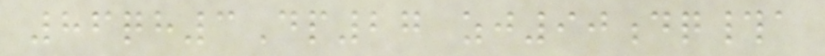86qh3Dp27 zj90dq#a
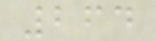264
